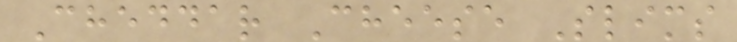Cheddar Cheese Slims
